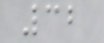32
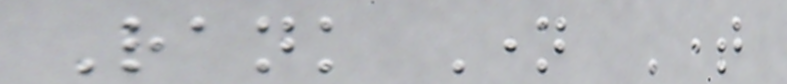Rank Name Time
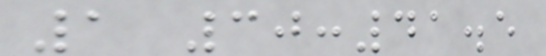1 30:41.5
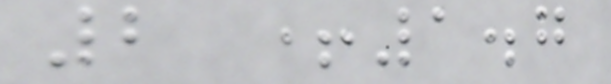2 +1.7
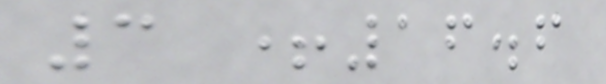3 +16.6
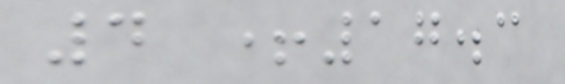4 +17.3
